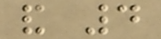and 4
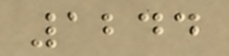1244
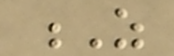Z
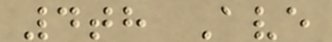4th Ave
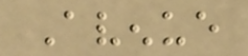Avenue
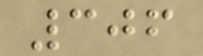306
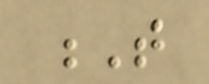T
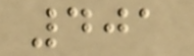401
